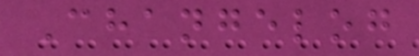Changelog
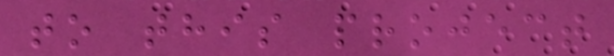to this project
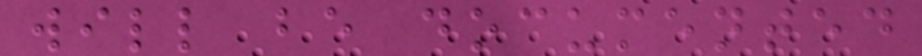will be documented
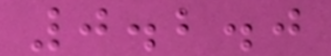0.2.0
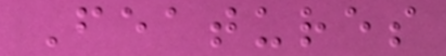Features
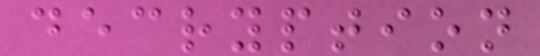decryption
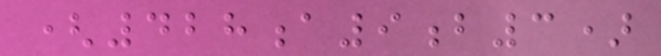(428a9b3)
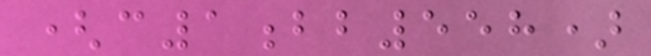(c1bb558)
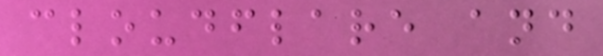cloudflare and
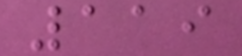119
